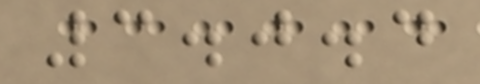3.0.4
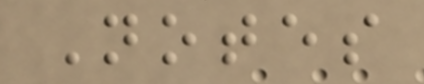Notes
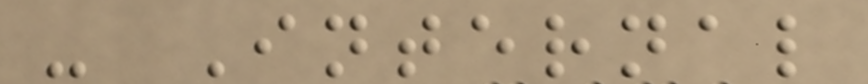- Internal
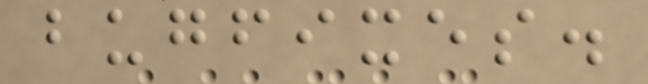bugfixes.
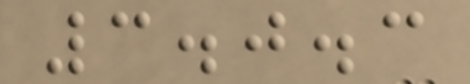3.0.3
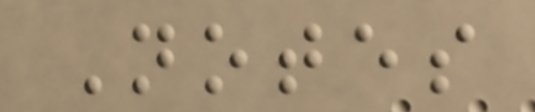Notes
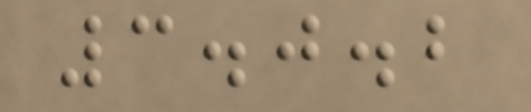3.0.2
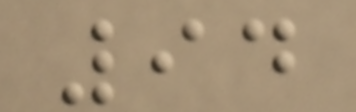94
